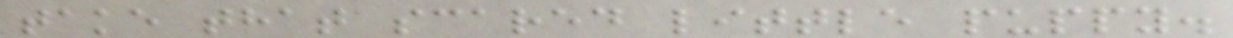take that scared little puppy.
